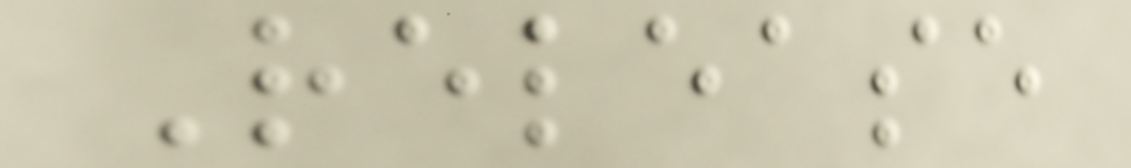Release
